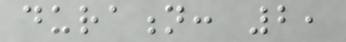duration: 2,
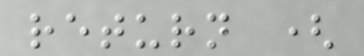return (
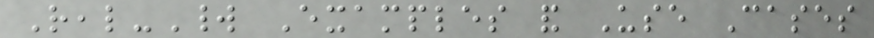Real-World Examples and Use Cases
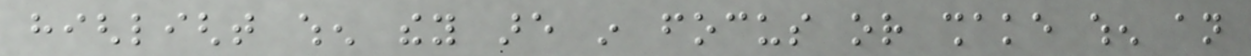highlight when they are in focus or shake when an
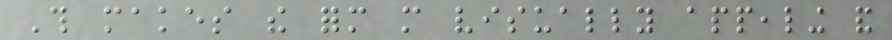This makes the form more visually appealing and
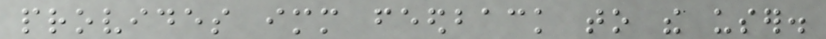provides immediate feedback to the user.
